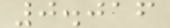0.016
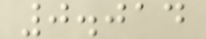0.014
